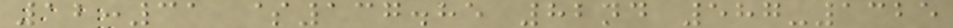12:31 $137.85 82nd 587-1325
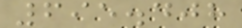695.408
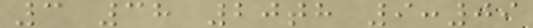3 38 20th 9:09
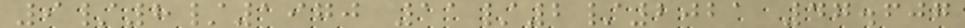9/8/1970 11/2/2021 47.607
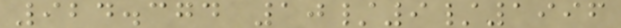924.374 10/9/1996
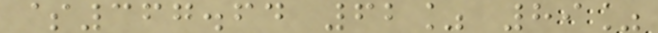$367.64 62% 89%
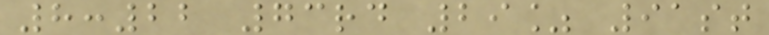8:22 73rd 29% 91st
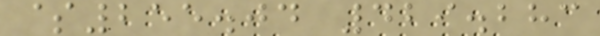$255.04 429.283
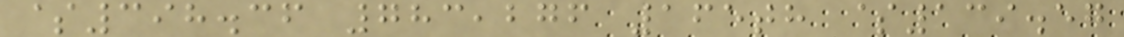$398.36 783,276 165th $139.57
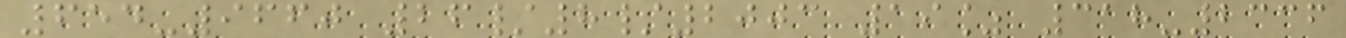654-9660 26/8/2003 19% 318-2336
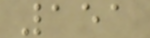151
